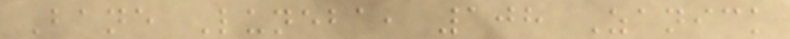Bane Luneba, 108 Zanick
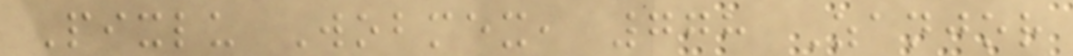Pixlu Wobmex, 778 Zanjor
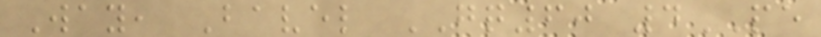Way, Bavel GQ60 4PE
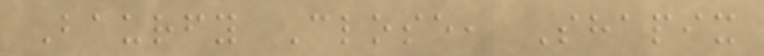Baurfy Close, Shapix
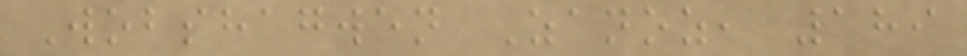Wobshagwen Zanoz, 189
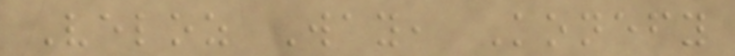Veloz Way, Konefy
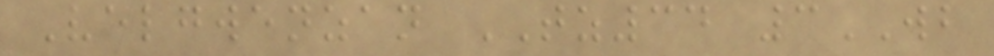Velgwenzan TZ34 3WB
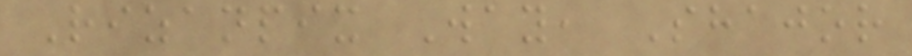Rizanpix Way, Shajor
